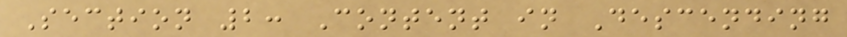Section 2: Content in Descending
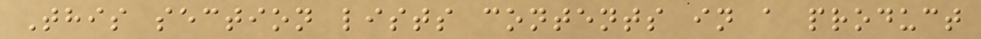This section lists contents in a product
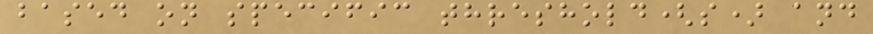based on specific threshold(s) and
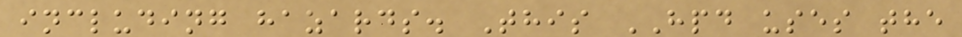including hazards. This HPD uses the
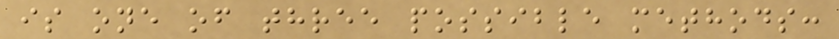is one of three possible methods:
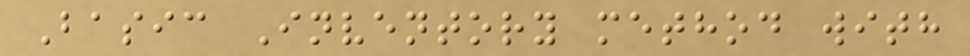Basic Inventory method with
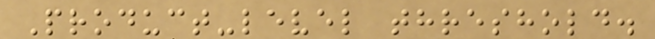Product-level threshold.
